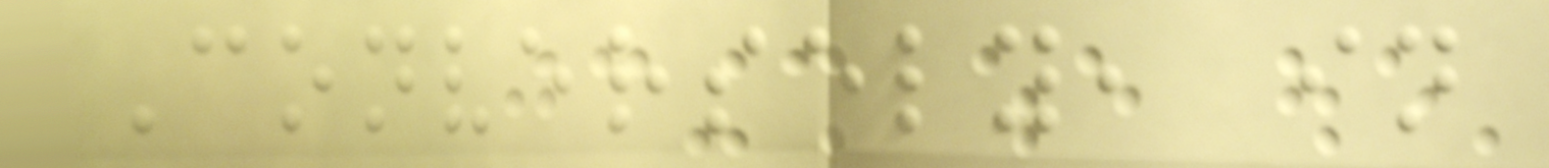Conversely, in
